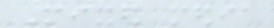Mixed media
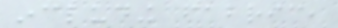including fabric,
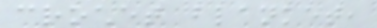crochet blanket,
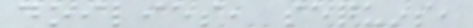doilies, sequins,
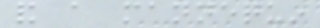and a mannequin
